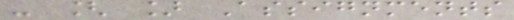- [ ] Assignments
